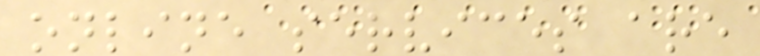online services are
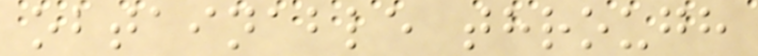obtainable through
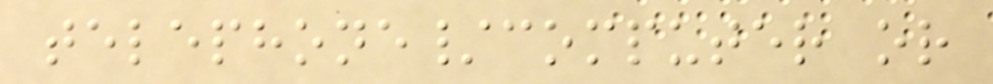telephone/computer or
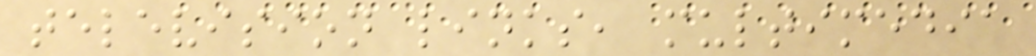television links, multimedia
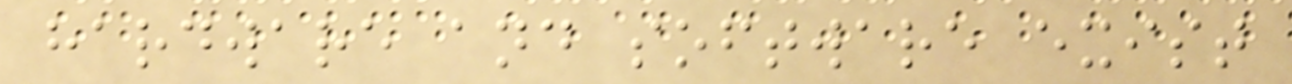hardware and software exist
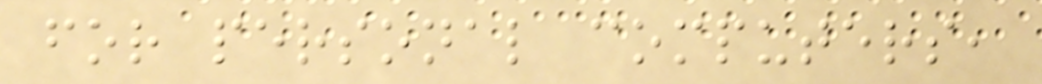for personal computers,
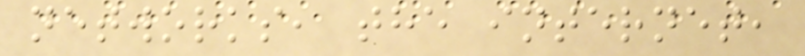networks, the internet,
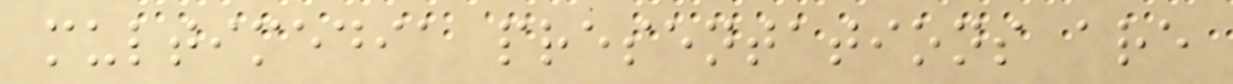multimedia presentations are
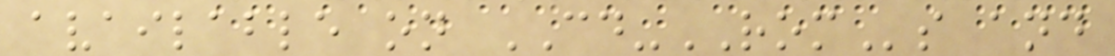available on CD-ROMs and
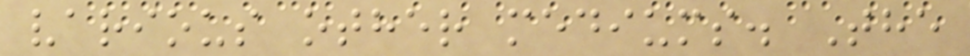various other mediums. The
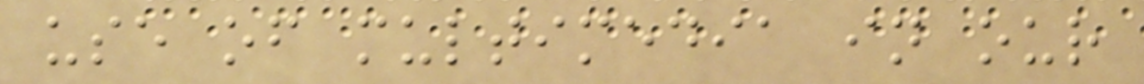use of multimedia in our
